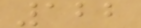122
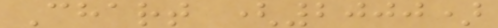Chart (2000)
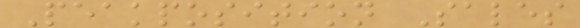Peakposition Sales
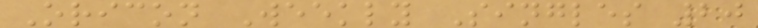Oricon Weekly Singles 20
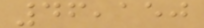46,150
